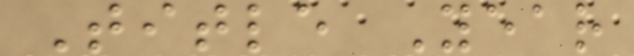Title Year
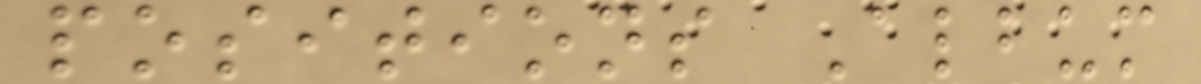positions Album
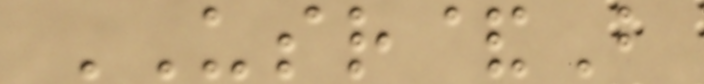USR&B
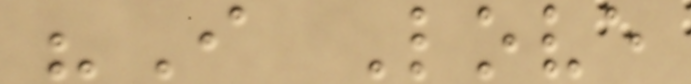"I Love
